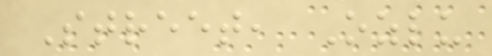Street, Ozlu
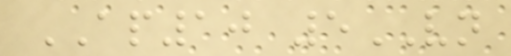AP10 5VN
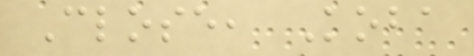Close, Koba
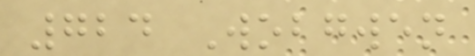724 Wobgwen
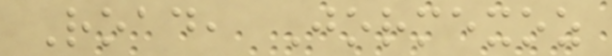Road, Jormexoz
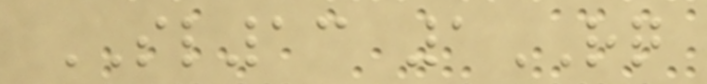SL13 1RQ
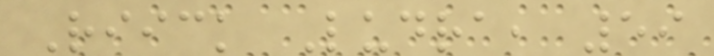Riick Ludra, 59
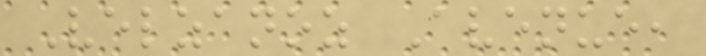Velzanoz Avenue,
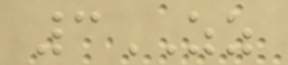3ZZ
